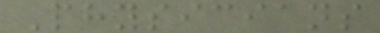Physicians
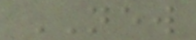NEW
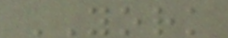YORK
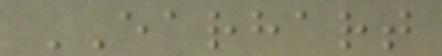EARHART
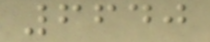6640
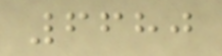6680
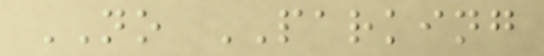NO PARKING
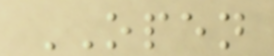OPEN
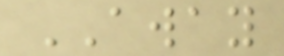AWAY
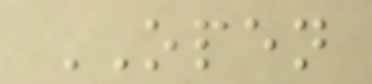OPEN
